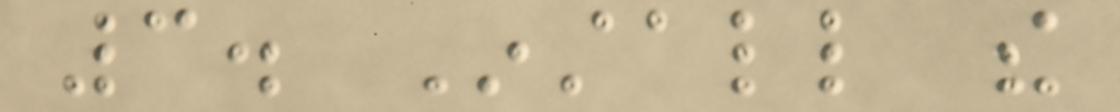3. Install the
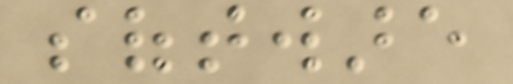software
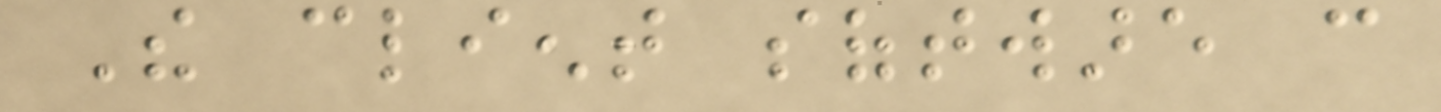The client software can
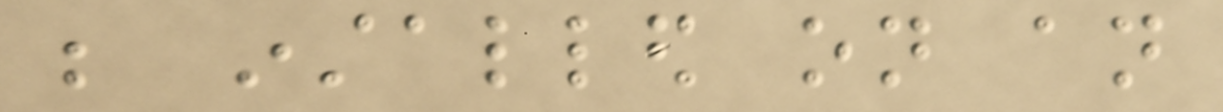be installed on an
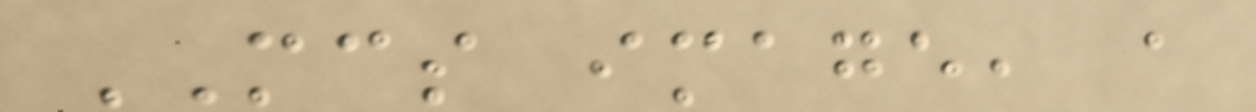MCS image, a
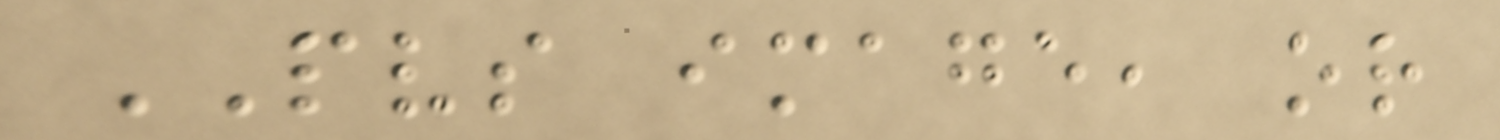PVS image, or
